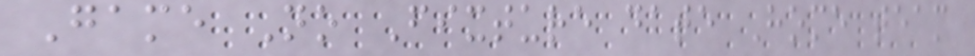Game No Fixture date Home team
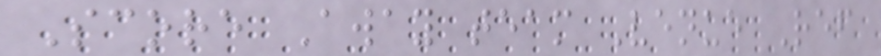Score Away team Venue Ref
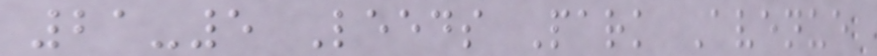21-5 Leeds Park Avenue
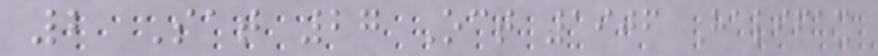2 Sat 27 Oct 1906 Halifax
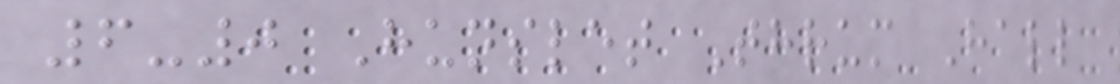6-0 Hunslet Thrum Hall
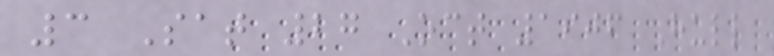3 Sat 27 Oct 1906 Hull
